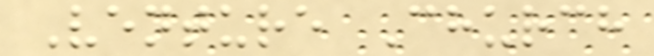Venture Church
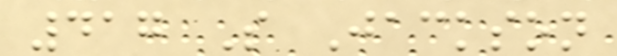417 S Jackson
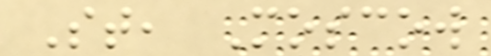St, Moscow
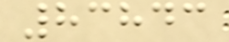83843
